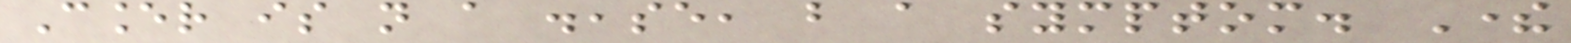Cancer is not a disease, but a symptom. There
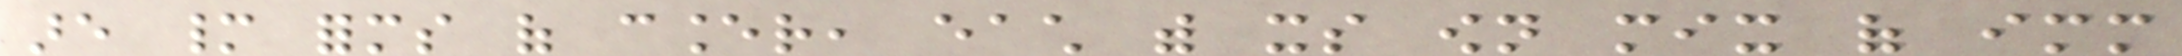are many forms of cancer, each with its own mix of immediate
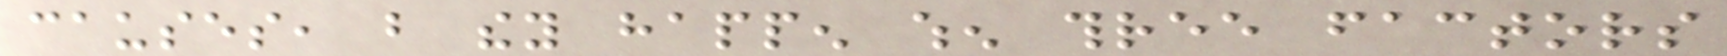causes, but they happen when three factors
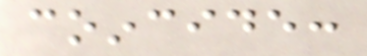coincide:
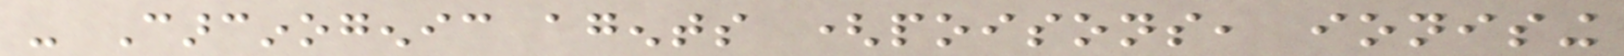- Carcinogenic agents (poisons, ionising
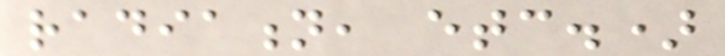radiation, etc.)
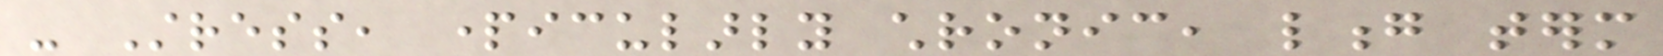- Stress, particularly chronic, long term
